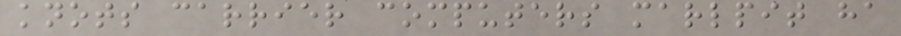knots carrier computers marlpit ha
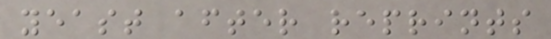yeast after reprints
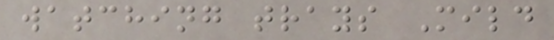watching trays Mild
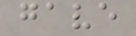gave
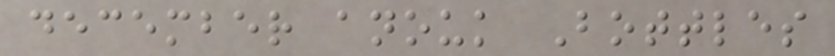december anouk Bottles
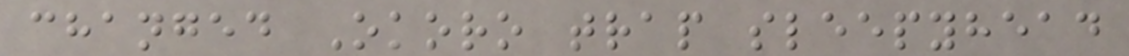changed Okoro trap sleepyhead
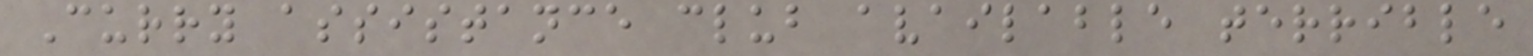Curry assistance club available terrible
